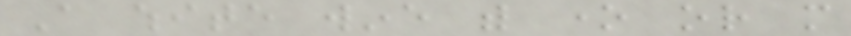A white wine with one or more
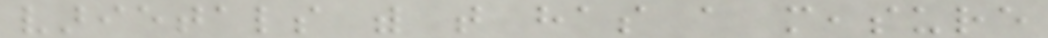varietals with that has a measure
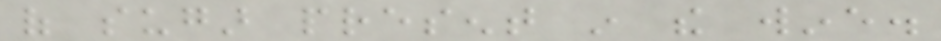of sugar present in the wine.
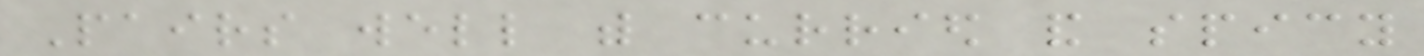Pairs well with curried and spicy
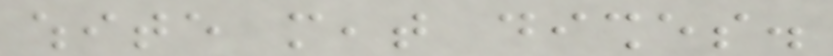white meat dishes.
